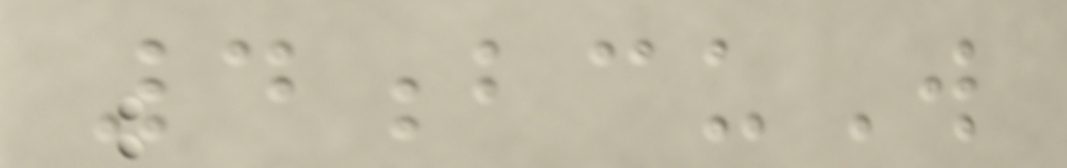4bcuW
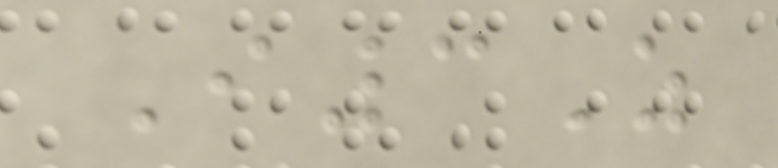I3Z
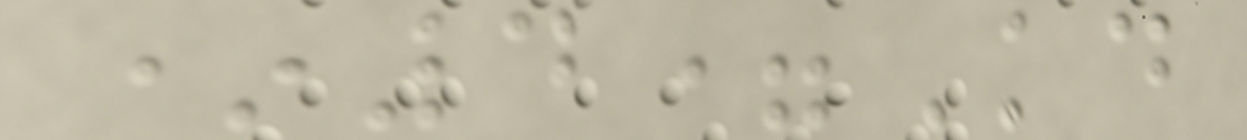*4=Kd
